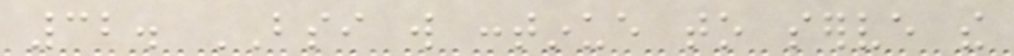32. BSI will continue to serve the
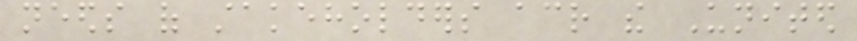needs of stakeholders across the United
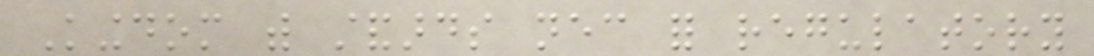Kingdom with standards necessary for regulatory
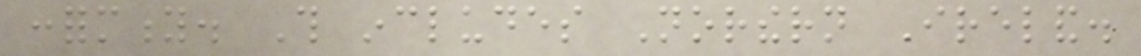conformity. This includes Northern Ireland.
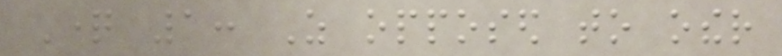Question 1: As opposed to other
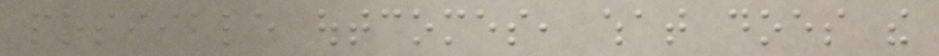possible outcomes, what does the
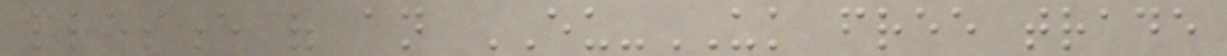presence of an EU-UK free trade
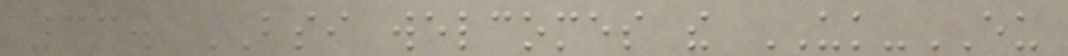33. BSI welcomes the UK-EU
